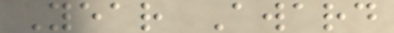Year Award
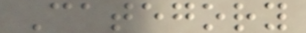Category
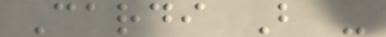Cardi B -
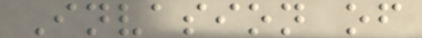Invasion of
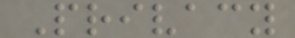Privacy
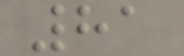81
